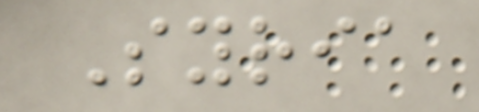Syria
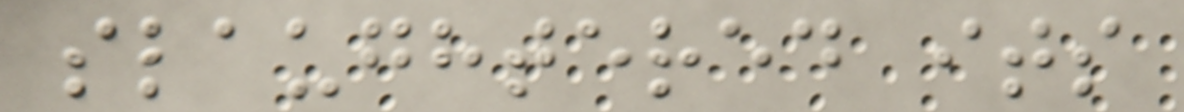slaughtered its
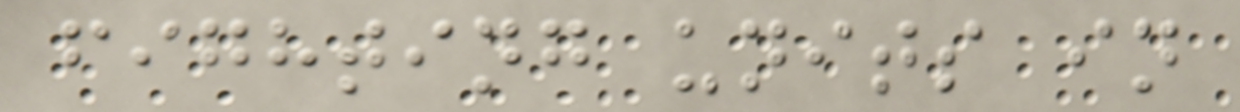fighting units in
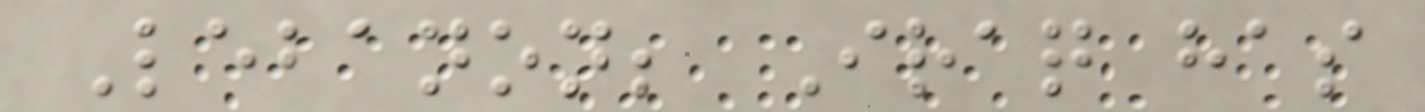Lebanon; Iraq has
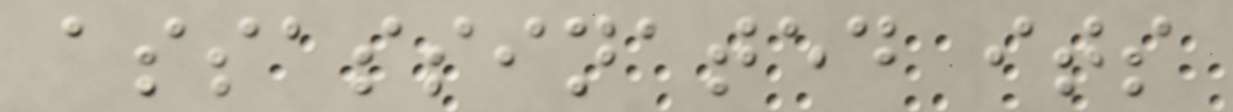assassinated its
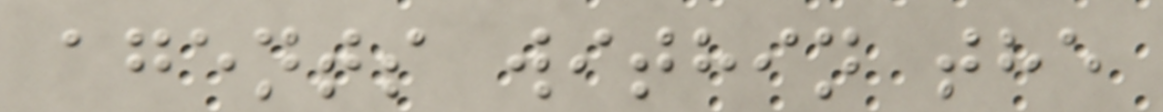agents within the
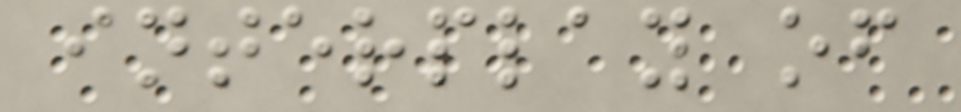interplay of
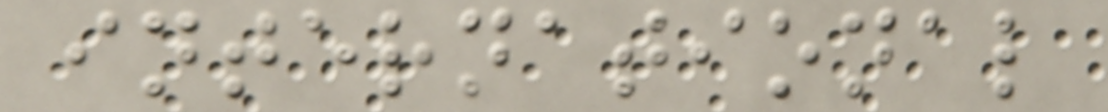international
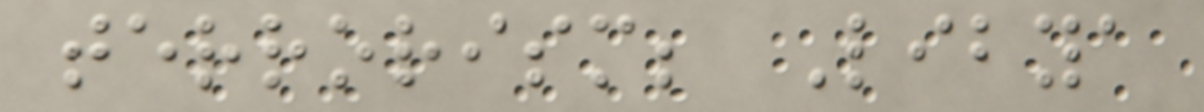terrorism; Libya
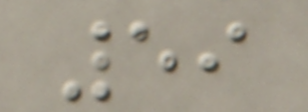59
